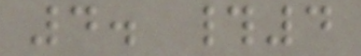4. #4
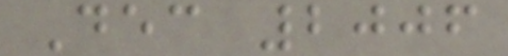Dec 2006
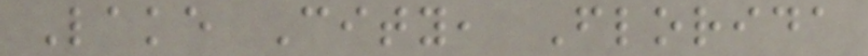Lake City, Florida
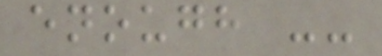enough --
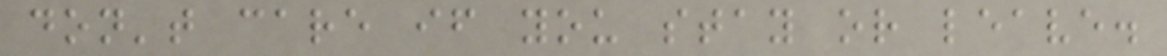don't care if you stay or leave.
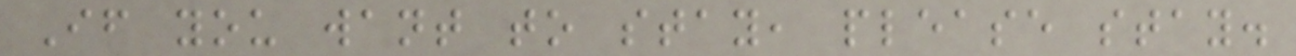If you want to stay, please stay.
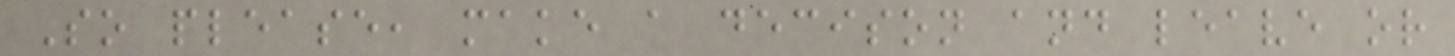So please, make a decison and leave or
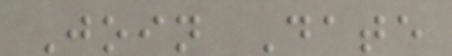Join Date
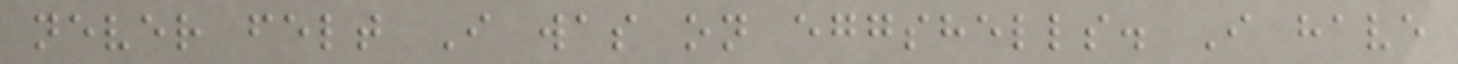never felt I was on eggshells. I have
